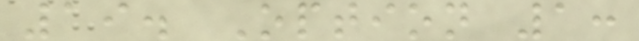19. Option 1:
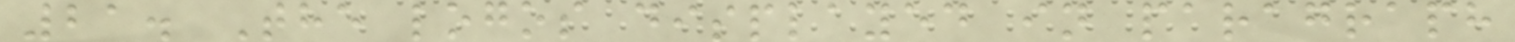21. The logos displayed in paragraph
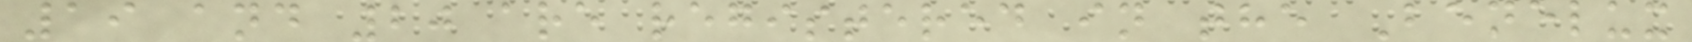19 and 20 are registered in the Benelux
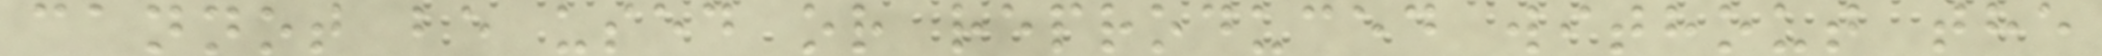cannot be used or reproduced without the
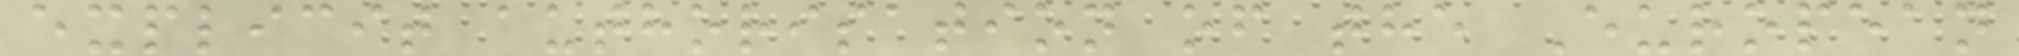explicit authorisation of the European
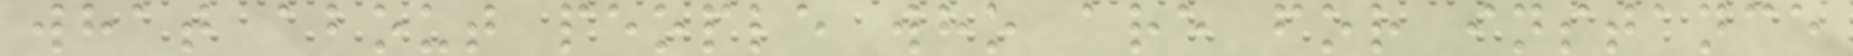what about people who are for instance
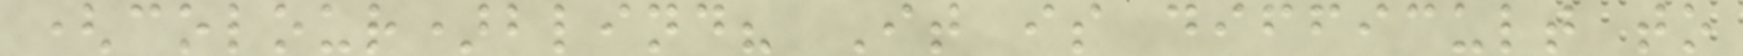(colour)blind? It is difficult to
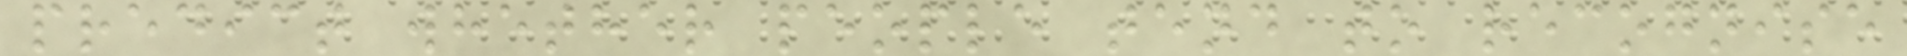predict whether people tend to recognise
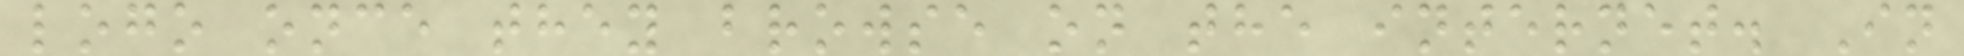logo once they browse on the internet. In
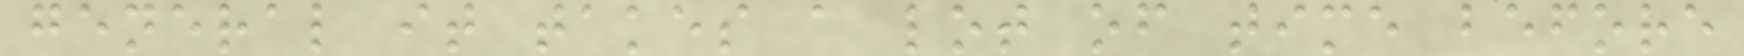general it takes a lot of time before
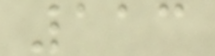113
